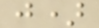j)
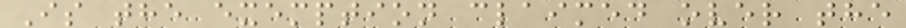Is the exemption claimed over the
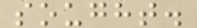sought.
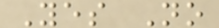Yes No
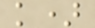k)
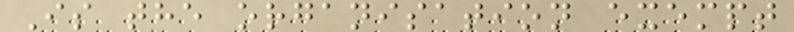Is the organisation exempt
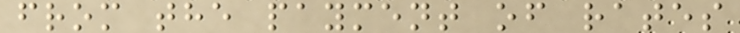from the payment of rates
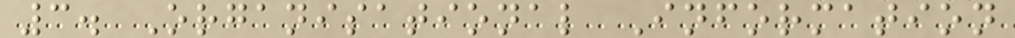3. Organisational Information
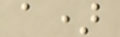a)
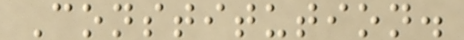Constitution.
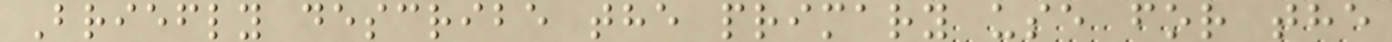Briefly describe the primary use for the
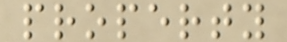property
